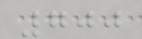700
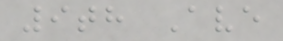9th Ave
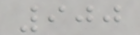900
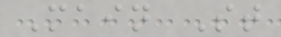Main St
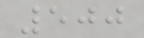500
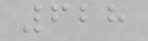628
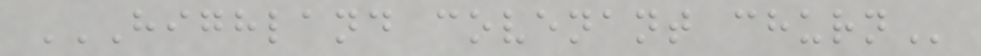HIGHLAND COVENANT CHURN
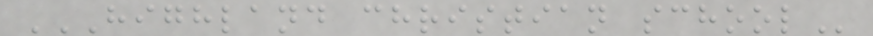HIGHLAND CHRISTIAN SCHOOL
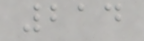214
